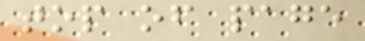top of page
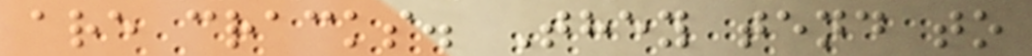are cracks. They tend to
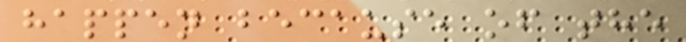happen because of the
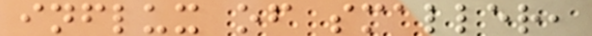influx of smaller,
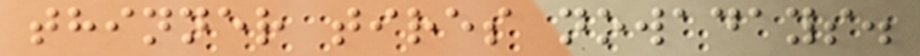thinner tires nowadays.
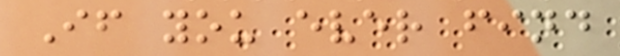If you ever find
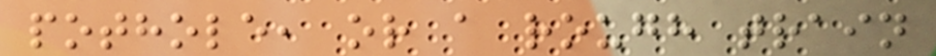pothole, or a rough train
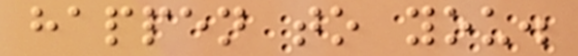happen to you.
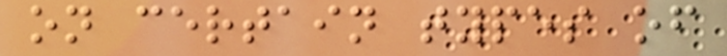on certain types of
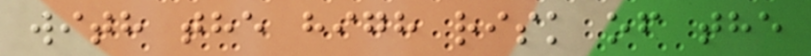with the high risk of the
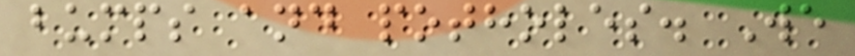bumps and potholes. We
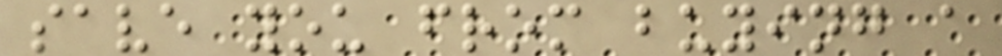save you from buying a
